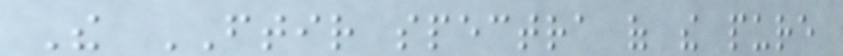The FTIR spectra of the pure
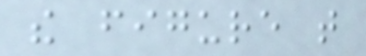the figure that
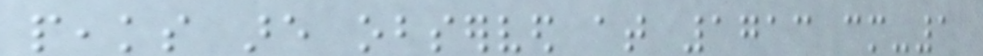peaks are observed at 1713 cm-1
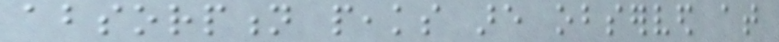absorption peaks are observed at
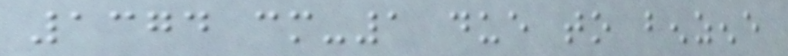1374 cm-1 due to benzene
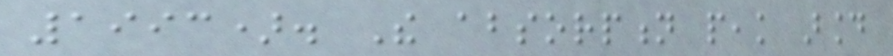1993). The absorption peak around
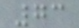73
